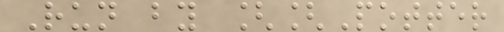Run by [[Potter
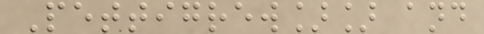Pettigrew]] and
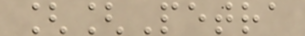[[Petra
